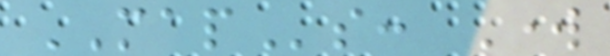MAPs: Work
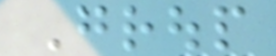Group
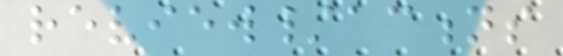review/actions
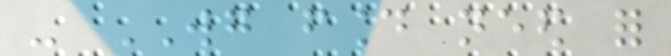- WG found need for
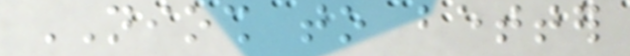NIOSH to better
